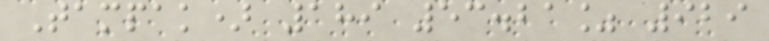Tampak) 189 53.21% 929
